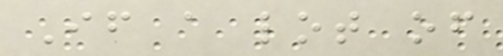If a lot of
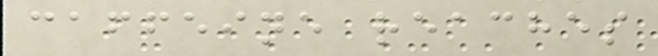caffeine reaches
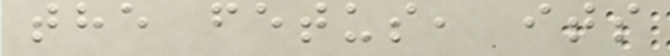the fetus, its
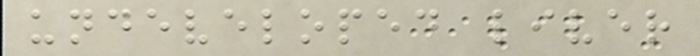undeveloped liver
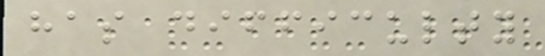has difficulty
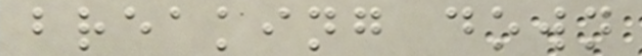breaking down
